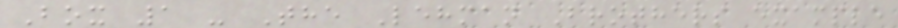Box 1 - The Lehman Brothers example
